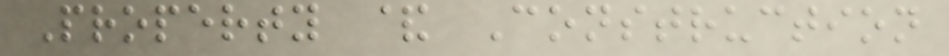Property & Construction
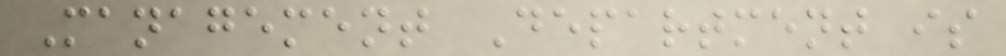Management Department is
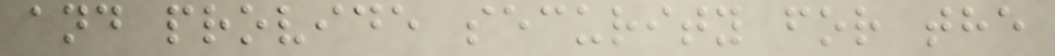and provide security for the
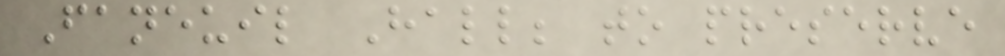Faneuil Hall; to preserve
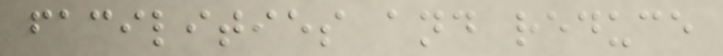facilities and reduce
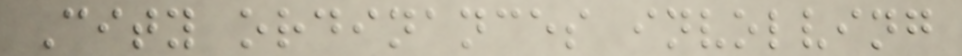City ordinances involving
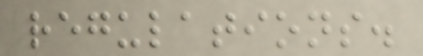regulations.
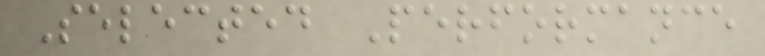Selected Performance
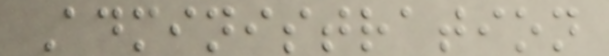Administration
